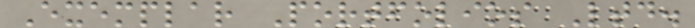Exemplar Portfolios Ltd.
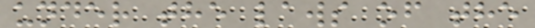under the laws of the
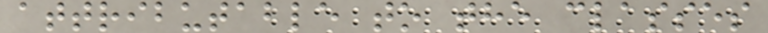attributable to the classes
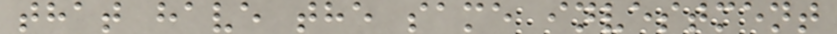that have the same investment
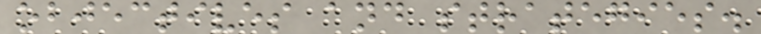objectives and strategies.
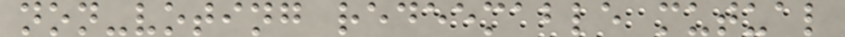non-voting redeemable mutual
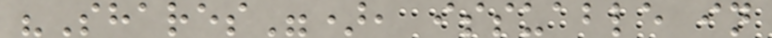"Shares"), issuable in
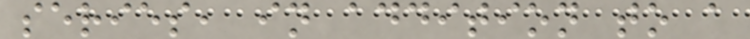series, in addition to a
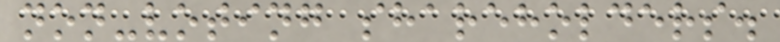non-voting shareholders.
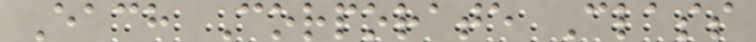Each Corporate Class
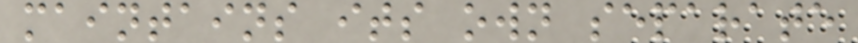maintains its own separate
